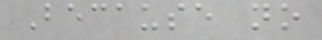Because no
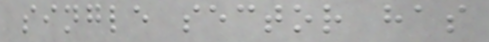single sector has
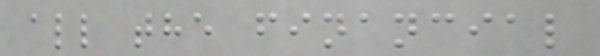all the financial
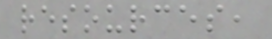resources,
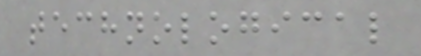technological
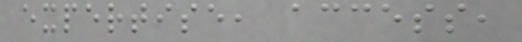expertise, access,
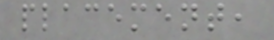placement,
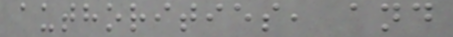authorities, and
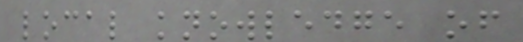local knowledge of
